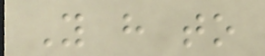You have to
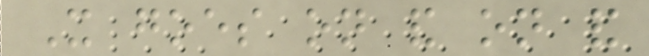It goes on and on and
